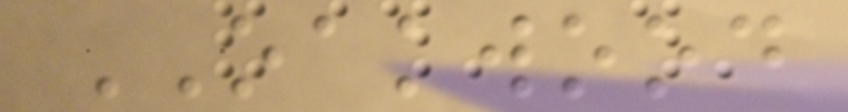OAKWOOD
